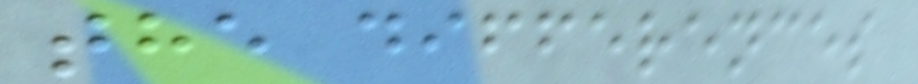the differences
